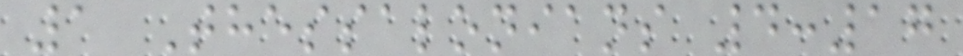1 Thessalonians 4:17
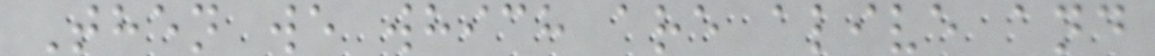Then we which are alive and
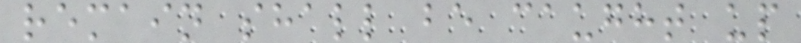remain shall be caught up
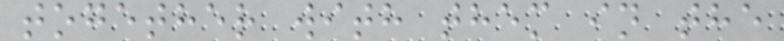together with them in the
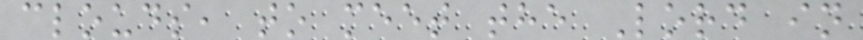clouds, to meet the Lord in
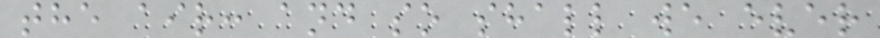the air: and so shall we ever
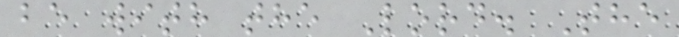be with the Lord. The
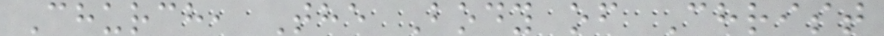Church, The Body of Christ
